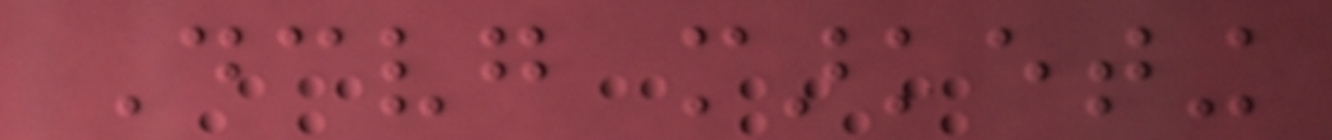Deceiving marketing
